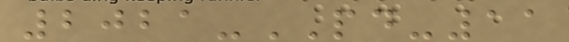2021-PD-11
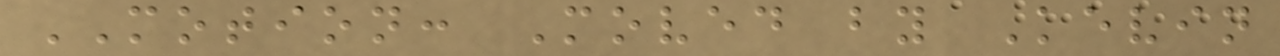MOTION: Moved by Kevin
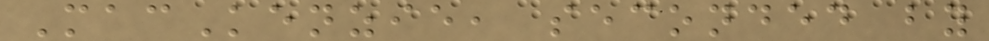MacKenzie, seconded by
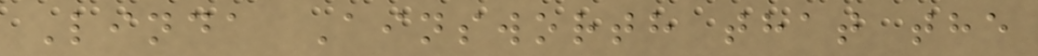Linda Ainsworth that the
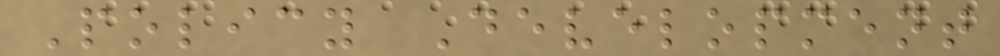Policy Development
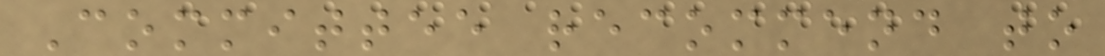Committee recommend to
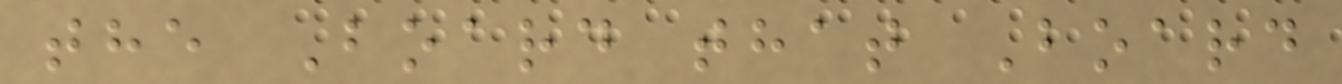the Board that Board
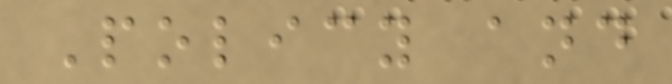Policy and
